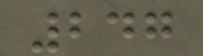247
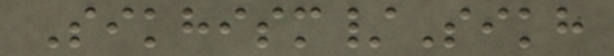Sikhism/Sikh
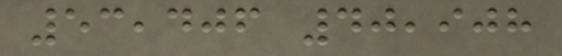53,406 40,908
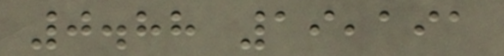0.88 19,191
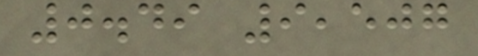0.49 9,507
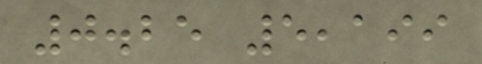0.25 5,199
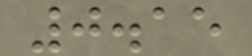0.15
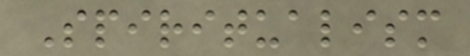Spiritualism
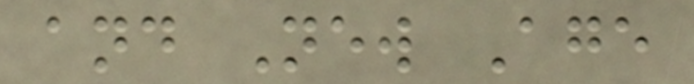and New Age
